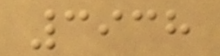3938
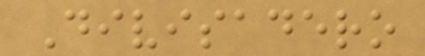Divisadero
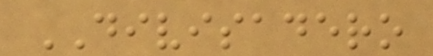DIVISADERO
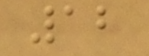12
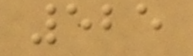525
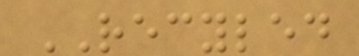RECYLED
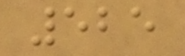525
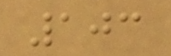103
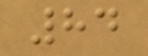84
